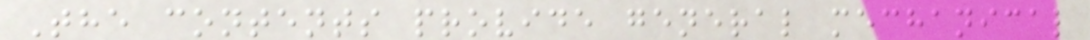The contents provide general mechanical
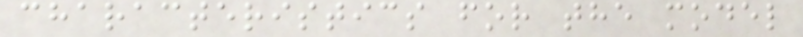characteristics for the model
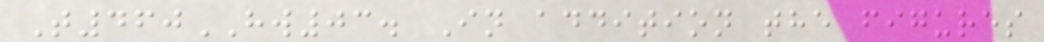T460HW03. In addition the figures
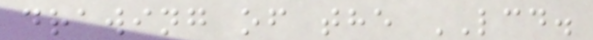drawing of the LCD.
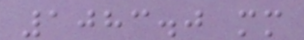1083.0 mm
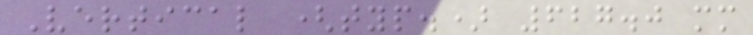Vertical (typ.) 627.0 mm
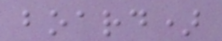board)
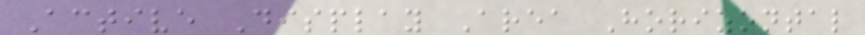Active Display Area Horizontal
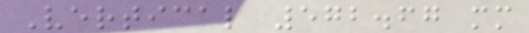Vertical 572.67 mm
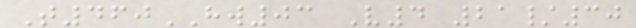T460HW03 V4 21/30
